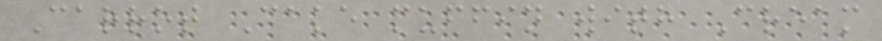Carrot Cake muffin with Cream
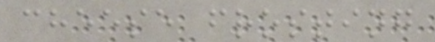cheese frosting
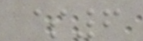$6
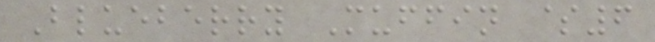Blueberry Muffin $6
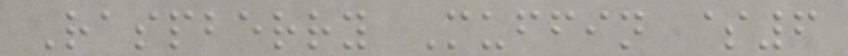Raspberry Muffin $6
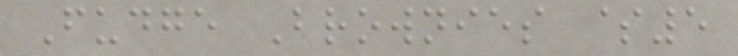Fudge Brownies $5
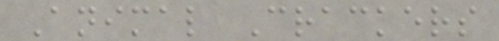Animal Crackers
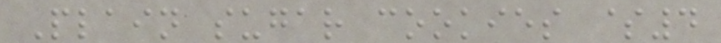Plain sugar cookies $4
